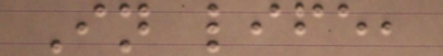In life,
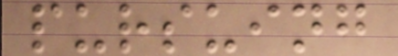pursuing
